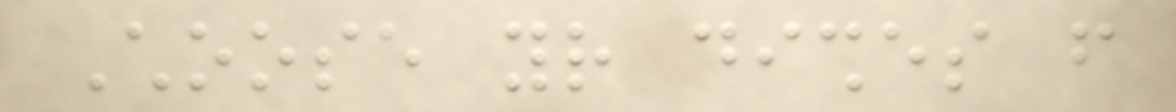Choose your dishes from
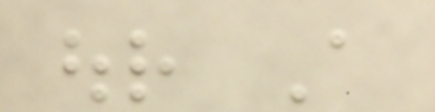our A
